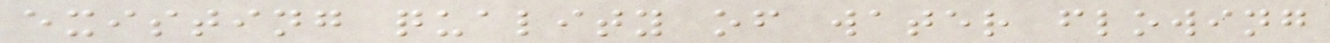existing quality of water flowing
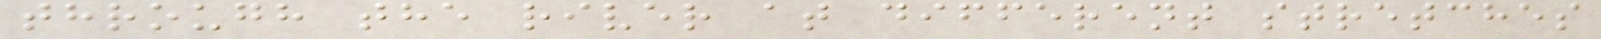through the river at different stretches
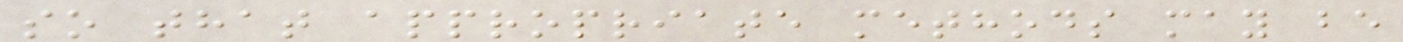so that appropriate methods may be
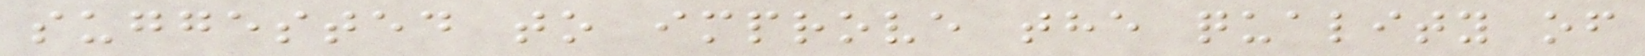suggested to improve the quality of
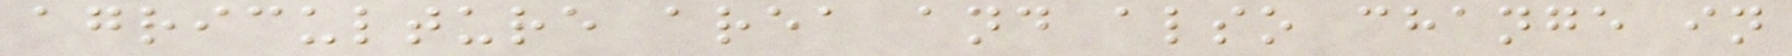agriculture area and also change in
